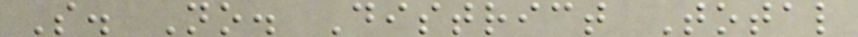S. No. District Total
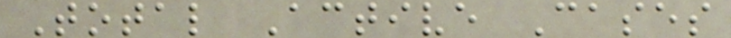Total Active Cases
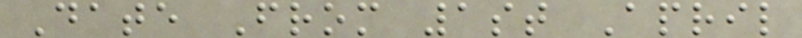Date From 1st April
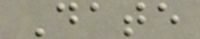Date
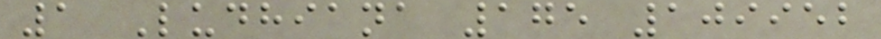1 Ludhiana 175 109952
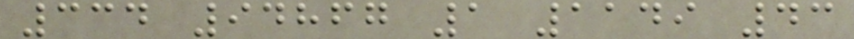334 94867 1 1149 43
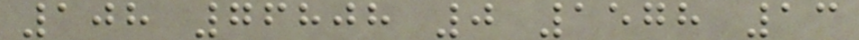108 76808 0 1578 13
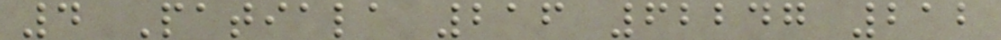4 Patiala 216 62247 212
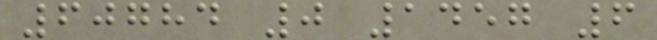60784 0 1457 6
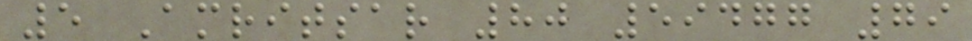5 Amritsar 80 59477 79
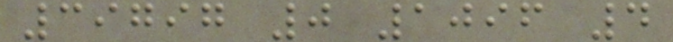39797 0 1096 4
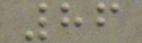86
